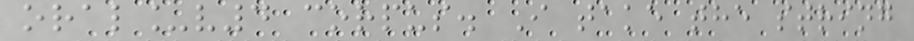oral_v4 corpus. I take the string
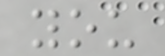you
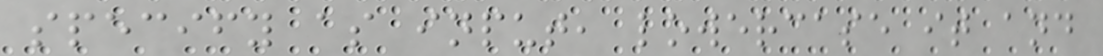specify as input, lowercase it and
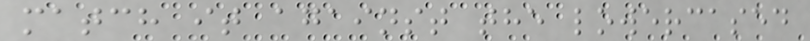match it against the lowercased
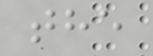the
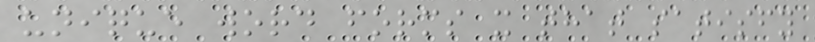unique word forms x that satisfy
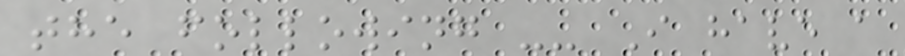the following -- I have a
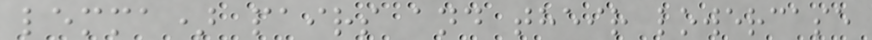lemma) pairs and their lowercase
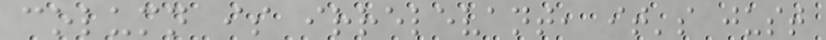column is irrelevant, it's just
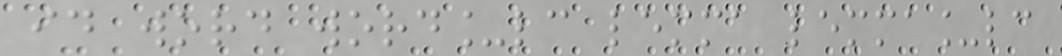id word word_lc lemma lemma_lc
